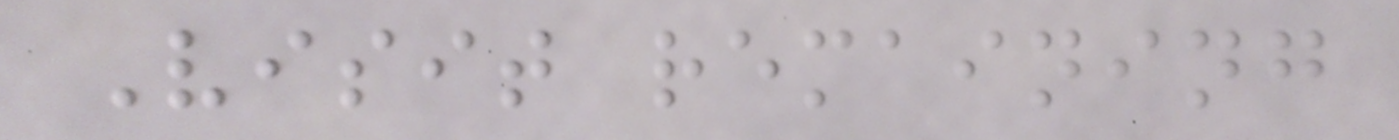Visit remaining
